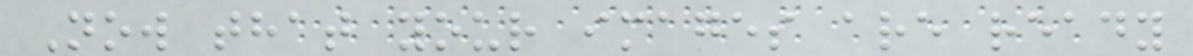Now that your images are ready
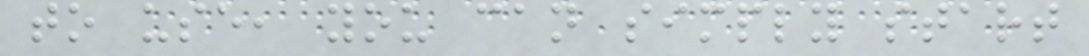to use, you can simply start
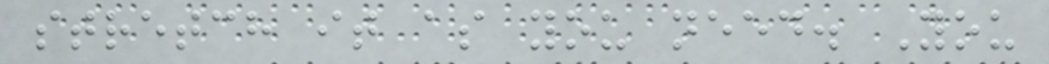stretch it as you need. You
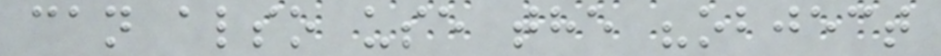can also use the "object
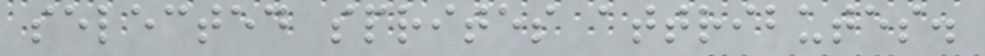selected sprites attributes.
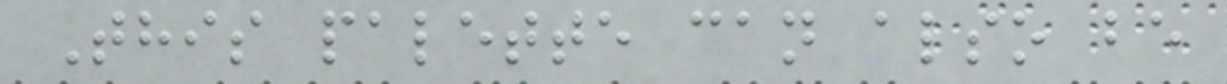This palette can also be
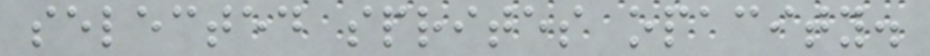selected sprites opacity.
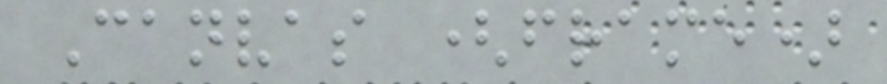Canvas (frame)
